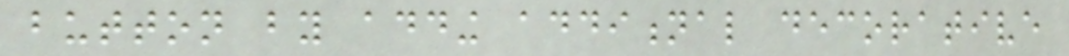button by adding additional decorative
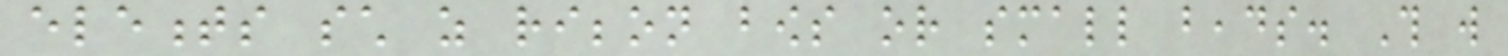elements such as ribbon bows or small beads. This will
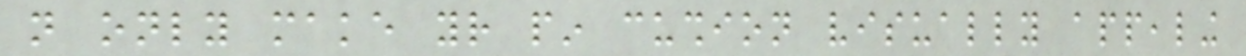not only make your pin cushion visually appealing
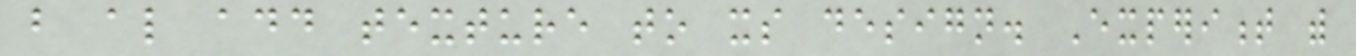but also add texture to its design. Experiment with
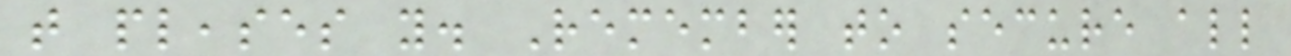that pleases you. Remember to secure all
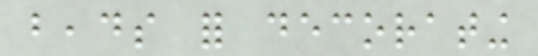beads for decorating
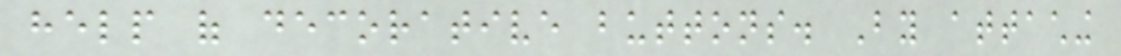help of decorative buttons. By attaching
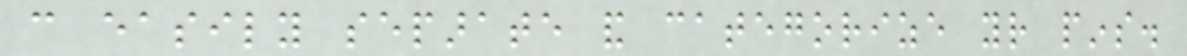can easily separate and categorize your pins.
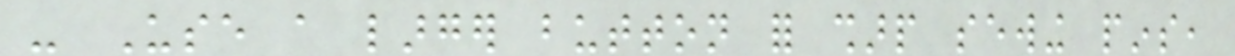- Use a larger button for sharp sewing pins,
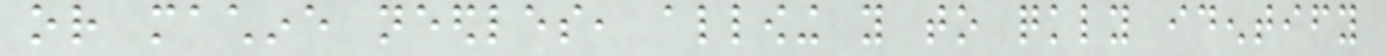or machine needles, allowing you to quickly identify
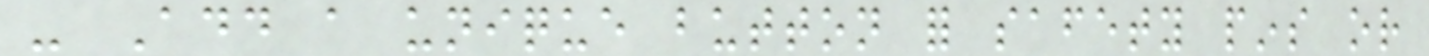- Add a unique button for safety pins or
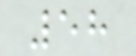58
